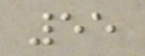55
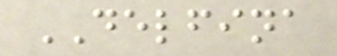DELFINA
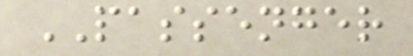PASSENGER
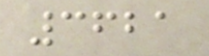3621
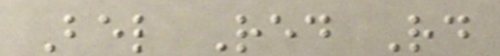Bel Red Rd
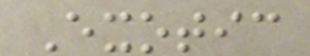Exotic
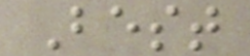Best
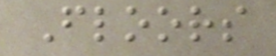Floors
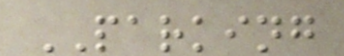PARKING
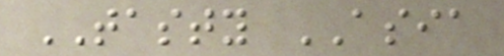TASTY ASIA
